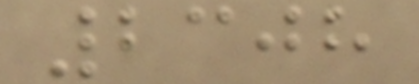2308
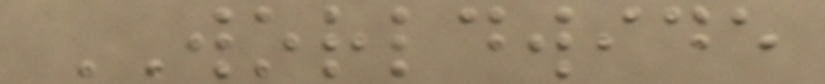WORLDWIDE
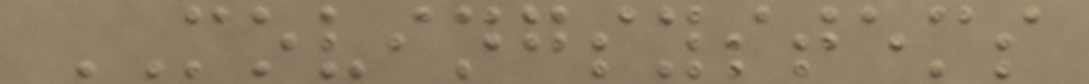MOVINGSYSTEMS
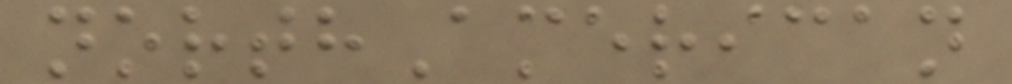northAmerican
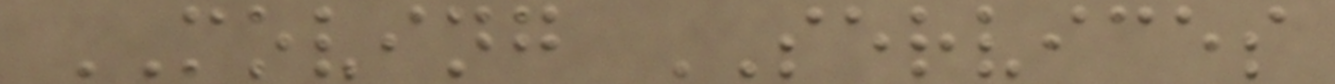MOVING SERVICES
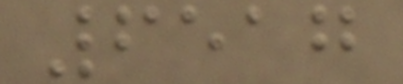6517
